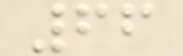66
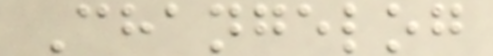Changelog
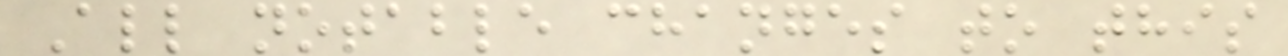All notable changes to this
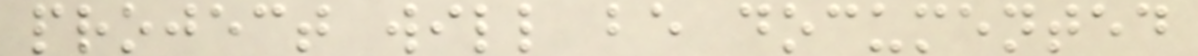project will be documented
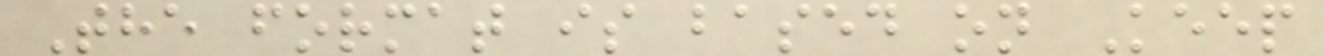The format is based on Keep
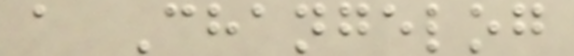a Changelog
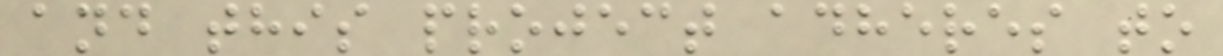and this project adheres to
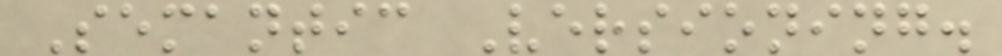Semantic Versioning.
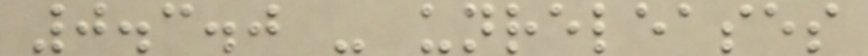0.3.0 - unreleases
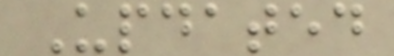Updated
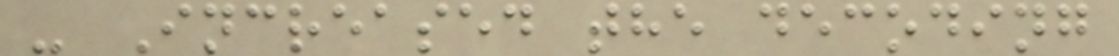- Increased the decoding
